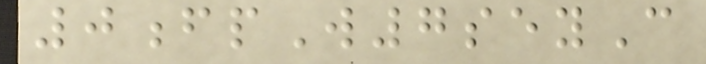0fpW7seyC
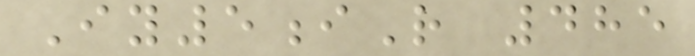Iy5iR 485
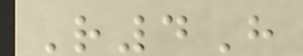R4H
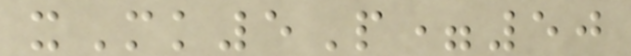xMk5P=50
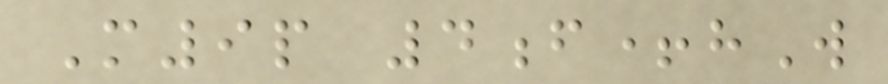M9p 4f+hW
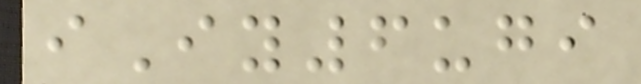iIy6ugi
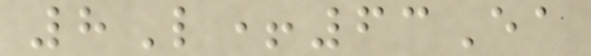8L+63Ea
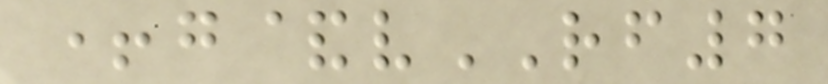+g&vRF7
